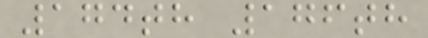174th 176th
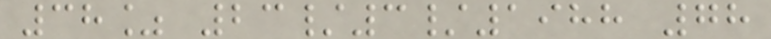38% 23/3/1988 78
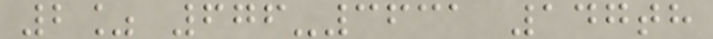2% 676-3631 147th
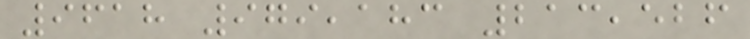9618 979,183 213,526
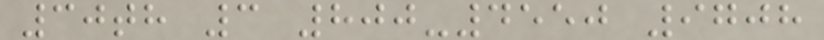30th 3 800-4550 9708
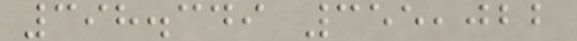398.349 355,022
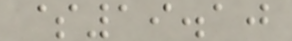$19.10
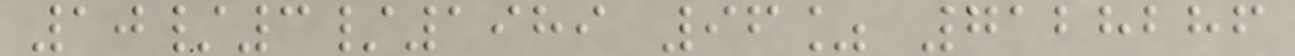10/3/1989 96% 7128286
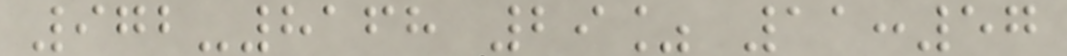972-8168 29% 11:57
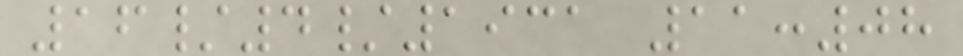16/4/1931 11:08
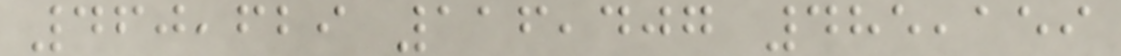460,629 116,407 485,159
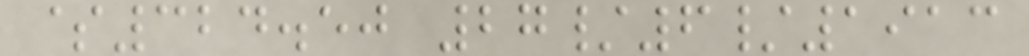$324.50 27/6/1913
